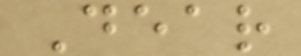Dear
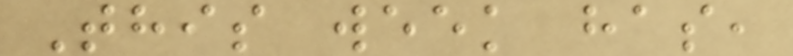This week has,
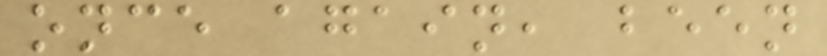once again, been
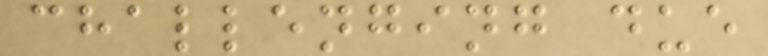challenging due
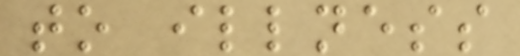to illness
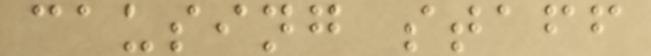causing staff
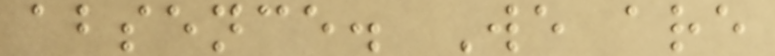absence. We are
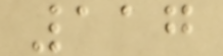117
